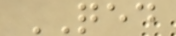QED
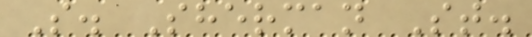S. Sherman St.
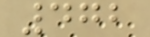472
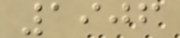1906
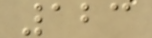123
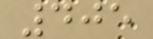405
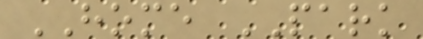HOME PARK
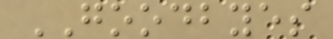GOODBYES
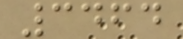3464
